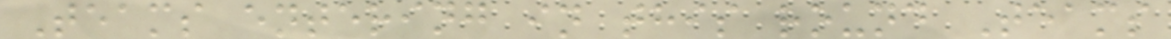Teams entering in this round Teams
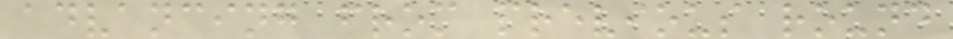advancing from previous round
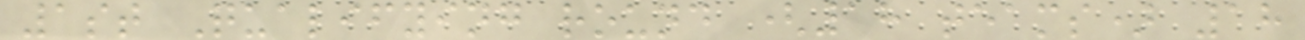1st Qualifying round (18 teams) 18
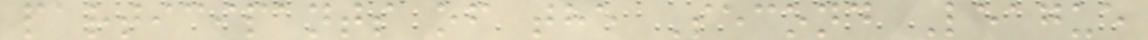participants of the Second League
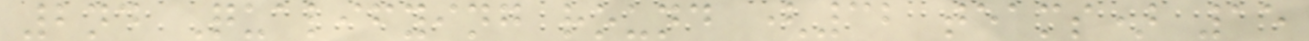2nd Qualifying round (32 teams) 15
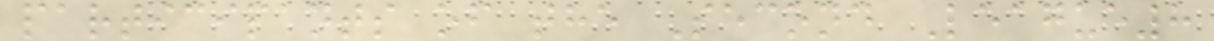participants of the Second League8
